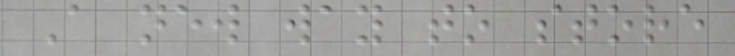A new way to store
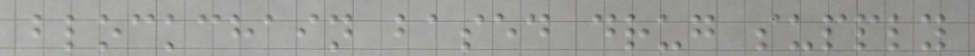blockchain based drug supply
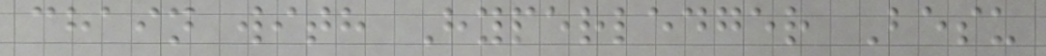chain with Hyperledger Besu
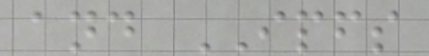and IPFS
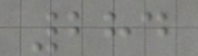284
